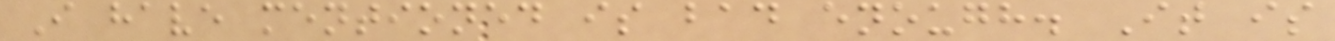I have mentioned is bad enough. It is
